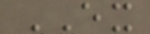EX
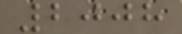2008
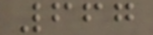667
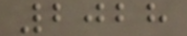2028
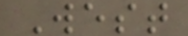West
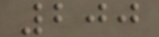200
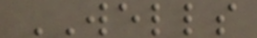WELLS
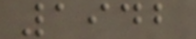1942
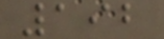192
